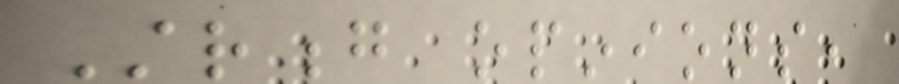Strong opinions,
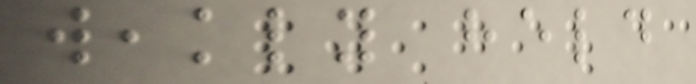weakly held
